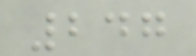247
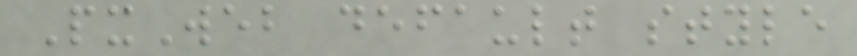PxWeb default style
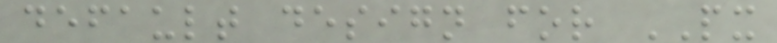default design for PX
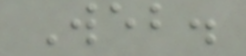Web.
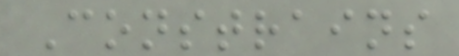Constrains
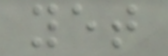yet
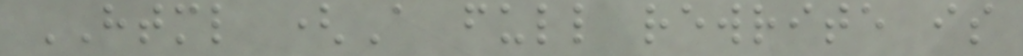HTML (A full rewrite is
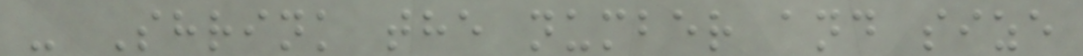- Shrink the number and size
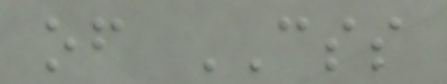of CSS
